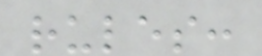rules:
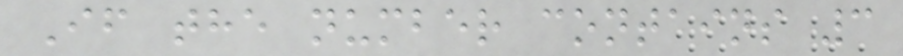If the number contains 3
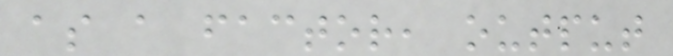as a factor, output
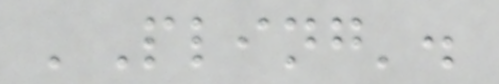'Pling'.
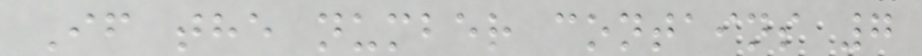If the number contains 7
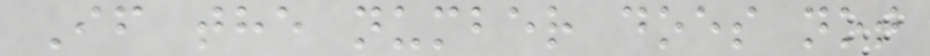If the number does not
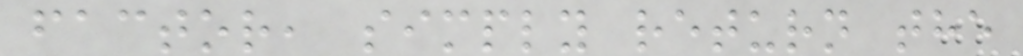factor, simply return the
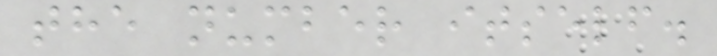the number itself.
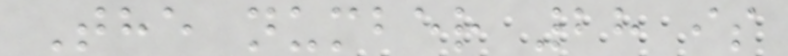The number 28 is
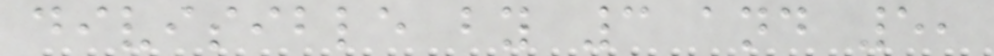divisible by 3 and 5,
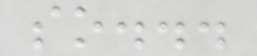so...
